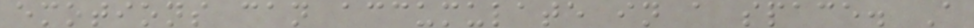emotions can accumulate in a space. A
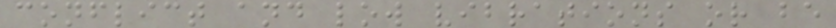conflict and low vibrations or be
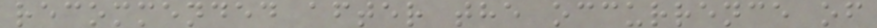recommended after the occurrence of
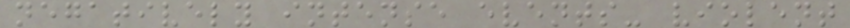negatively intense events- violent
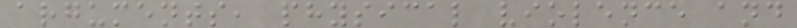arguments, physical violence and
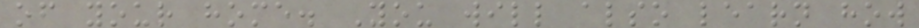of your home. You will also learn how
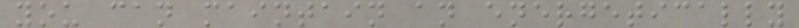you can maintain an energetically
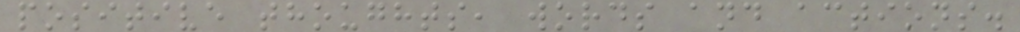positive thoughts, words and actions.
